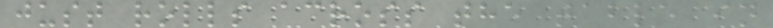just rolls across the table in
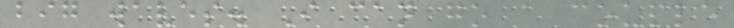big waves. I can go a couple
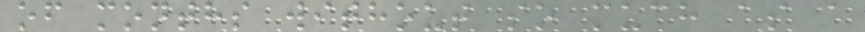of months without so much as a
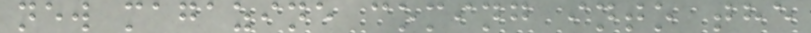new magazine coming into the
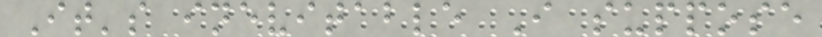It's inevitable I suppose
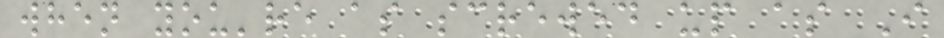when you're as screwed up as I
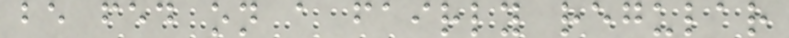be fed on a fairly regular
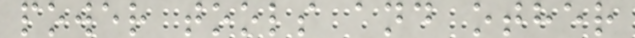power tools and other
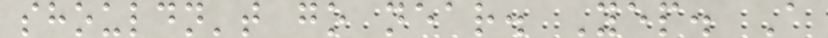shouldn't go near. Yep. A
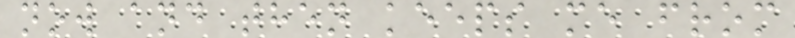now and then keeps me from
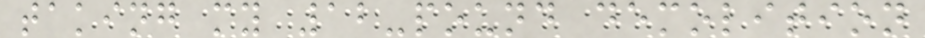taking my 12-pound demolition
